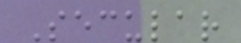Secular
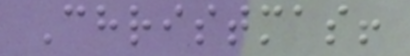Christmas!
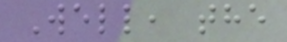Well, the
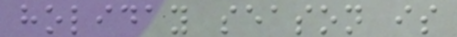holiday season is
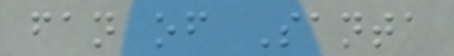fan of Santa
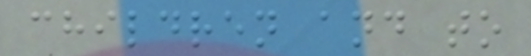children and to
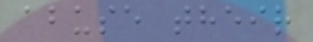abuse their
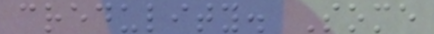credulity. Some
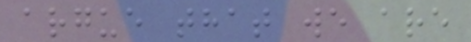argue that we are
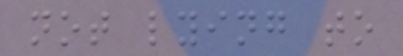not lying to
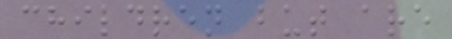children but are
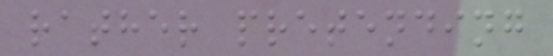rather pretending
